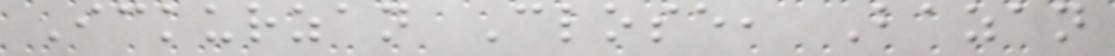Ickurzan Close, Bazan
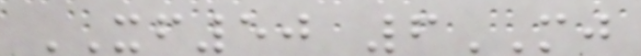XF50 6MJ
